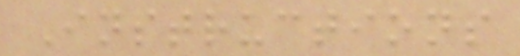Instructions
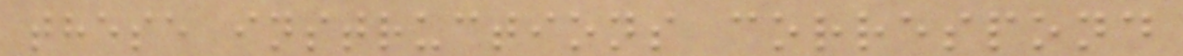these instructions correspond
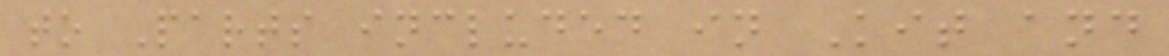to Parts included in Kit and
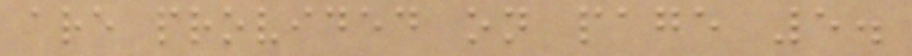are provided on page 5.
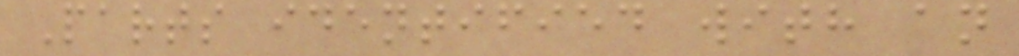Parts identified with an
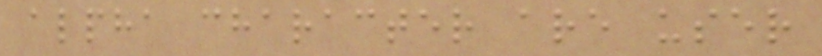alpha character are user
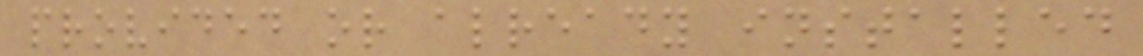provided or already installed
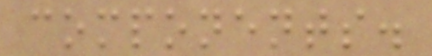components.
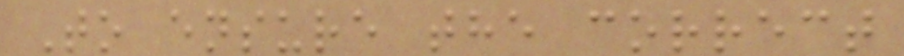To ensure the correct
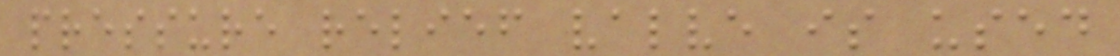pressure relief valve is used
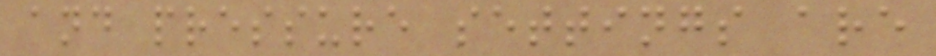and pressure settings are
